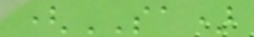(SA)
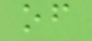of
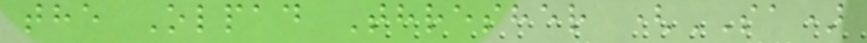the Olpad Thresher (SA)
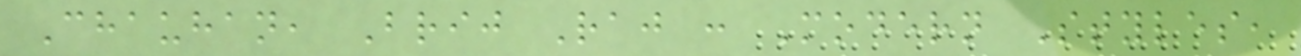Chauhan, Brij Raj : Modern Styles,
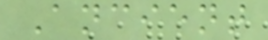Ancient
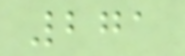271
